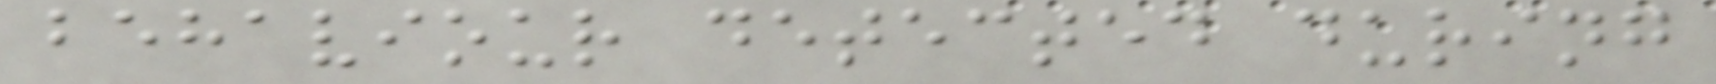behaviour detected during
